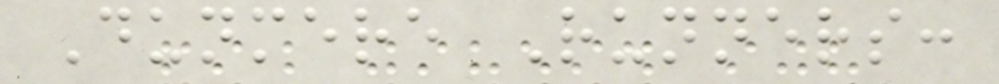Dunmere Runners:
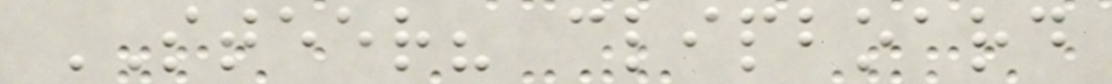STEER? clipboard
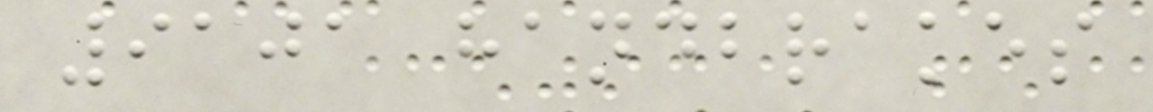9101 handbrakes
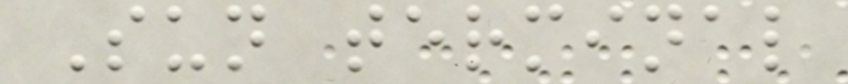Sun terminal
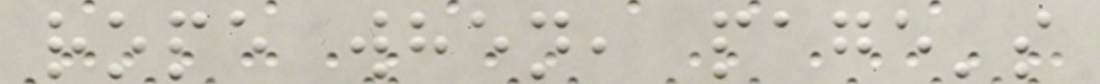rope when, page's
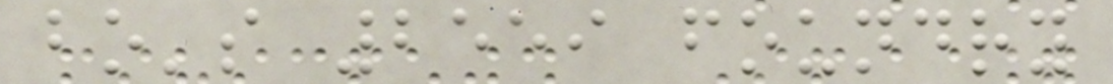bo's 2559 foundry
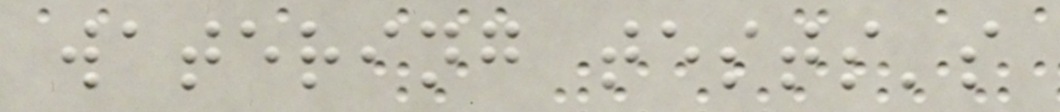watering tests's
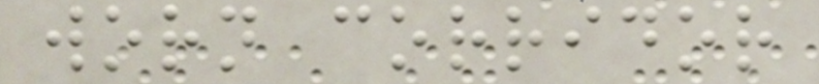worn corridor
